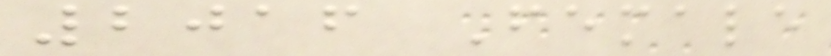2016 Female
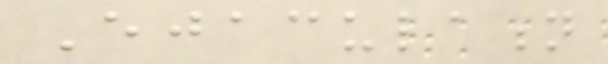Ejaculation
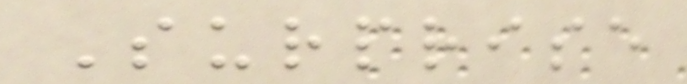Surprise
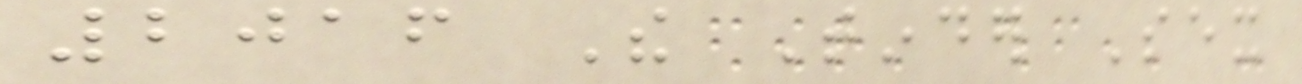2016 The Tinder Sex
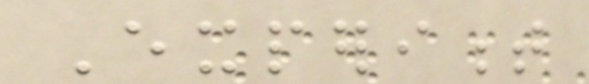Experiment
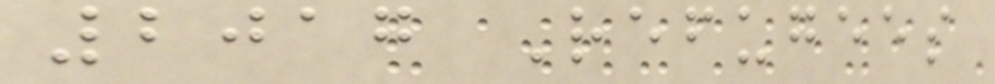2017 Refugees
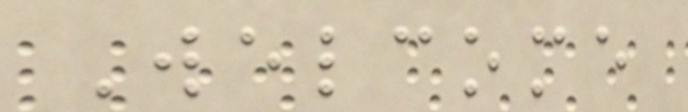Welcome
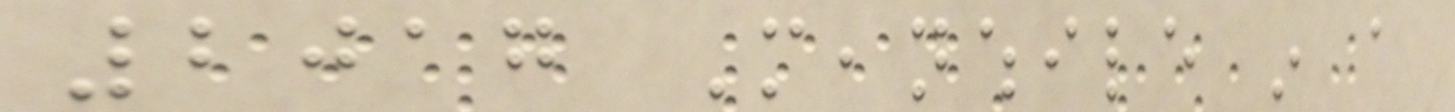2017 Meanwhile in a
